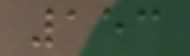153
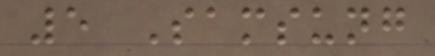5 Samsung
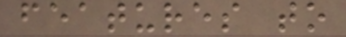features to
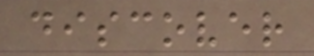discover
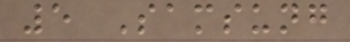5 Samsung
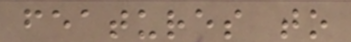features to
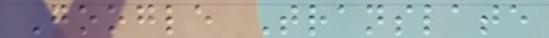Google Translate
